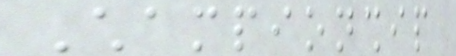Championship
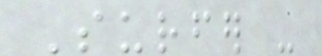Surfer -
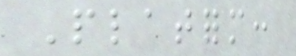Platform:
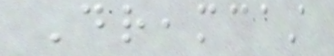Dreamcast
